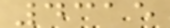4315
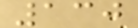130
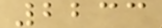2233
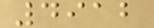4912
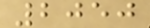2050
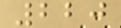220
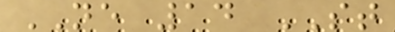NE 14 ST
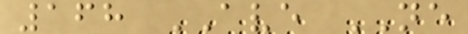168 AVE NE
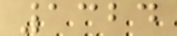1324
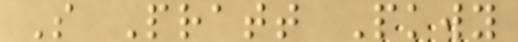S Pratt Pkwy
